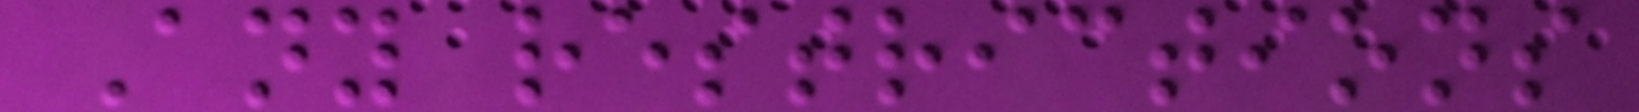Any restrictions
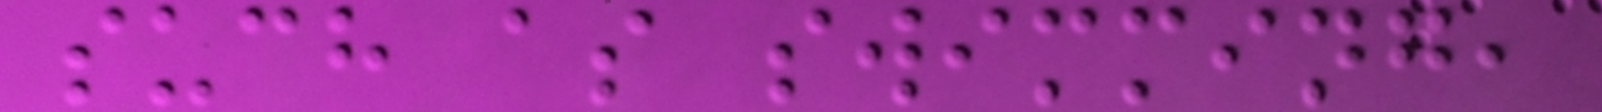such as swimming,
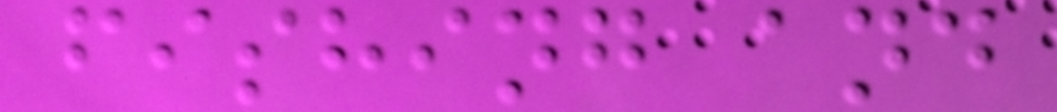fishing and
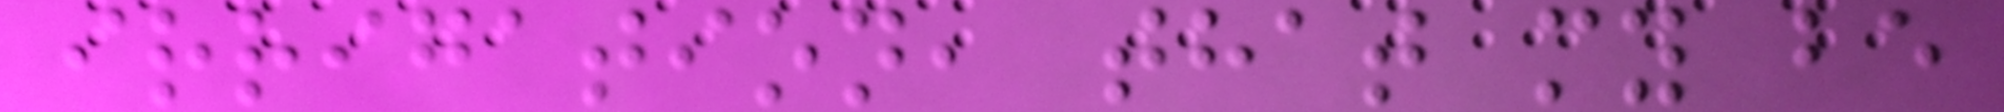irrigation, that my be
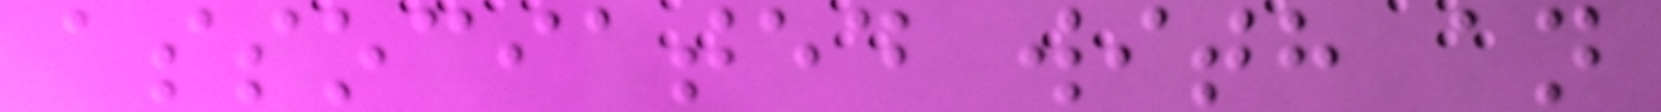associated with an
